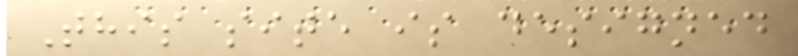This site is designed
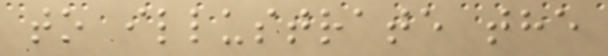to illustrate the
